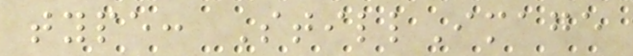type: StillImage
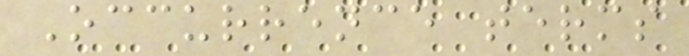Occurrence terms
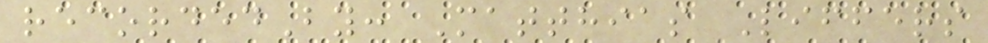recordedBy: Matthias Liffers
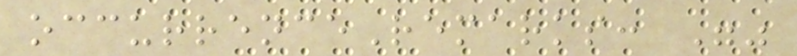occurrenceRemarks: ""
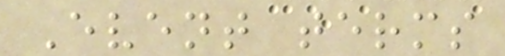Event terms
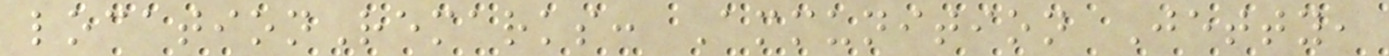locationRemarks: Ammunition Jetty,
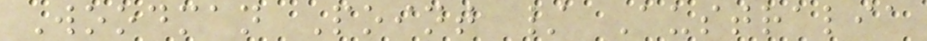Woodman Point / Australia
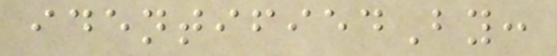identifiedBy:
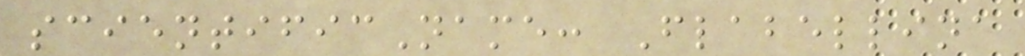scientificName: Flabellina
